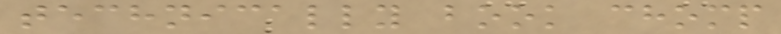technically book chomp
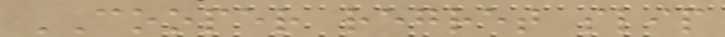COOPER regret slip
